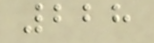228
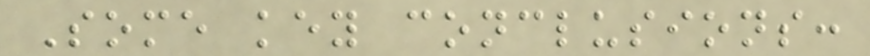Some key conclusions:
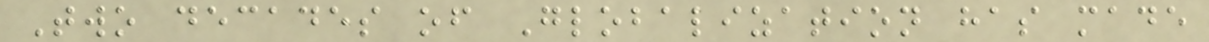Two decades of Globalization has made
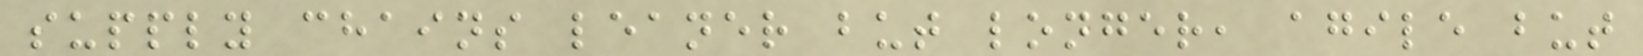supply chains leaner but longer, agile but
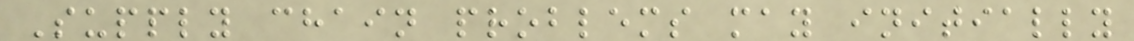Supply chain problems may initially
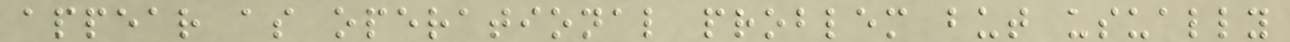appear as operational problem but usually
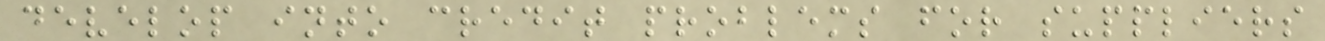develop into credit problems for suppliers
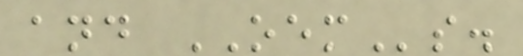and OEMs.
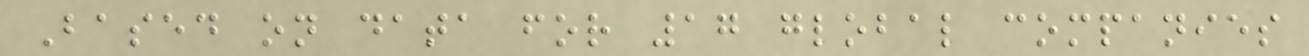Based on data for 17 global companies
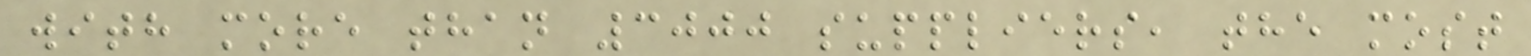with more than 3000 suppliers, the most
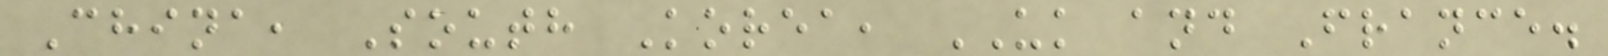China, South Korea, UK and France.
